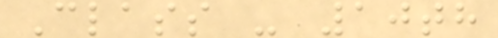Class - 10th
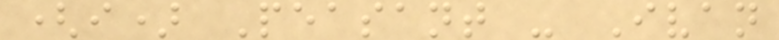(i) Peasant - Ivan
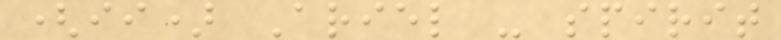(ii) Ariel - spirit
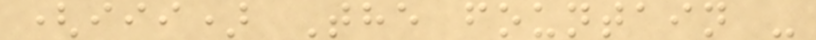(iii) The fountain -
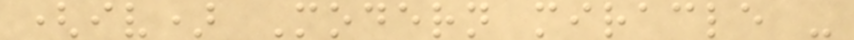(iv) Modern miracle -
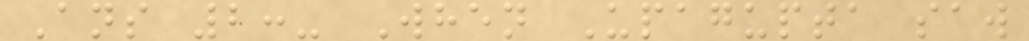Ans 2:- When Upagupta saw
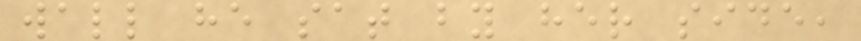wall he sat by her side,
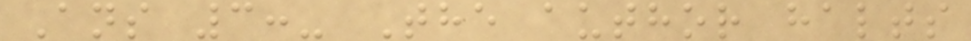Ans 3:- The author halts
